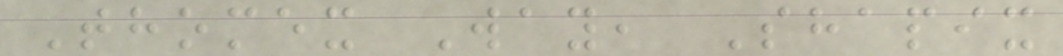Thomex Way, Shapix
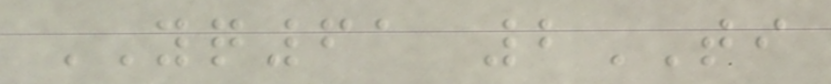YQ61 2TI
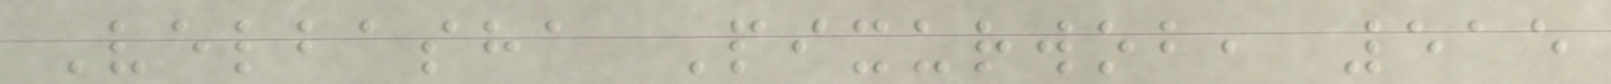Velbasha Pixurwob, 515
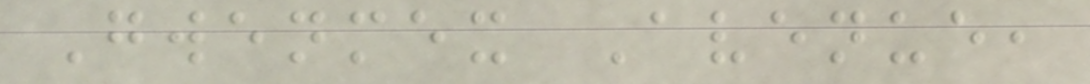Gwenmex Avenue,
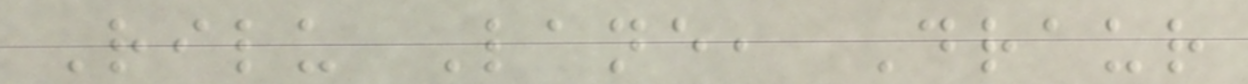Rilu Lane, Draur
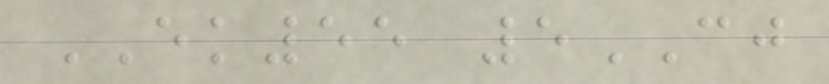EK55 5CJ
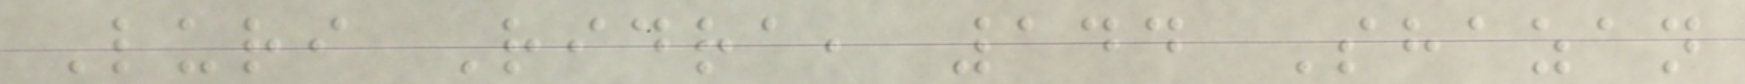Luri Ridra, 144 Shazan
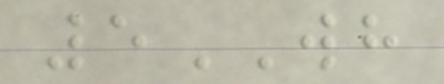5WH
